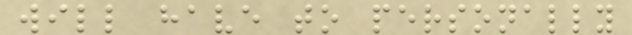will have to personally
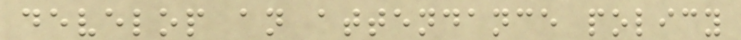develop an attendance policy
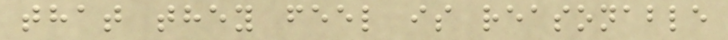that they feel is reasonable
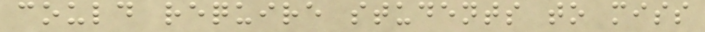could require students to miss
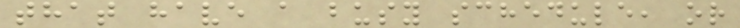that have a busy schedule, or
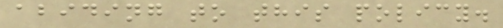abiding to this policy.
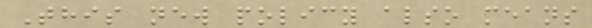This new policy also means
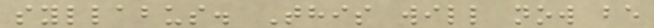syllabus. This will now be
